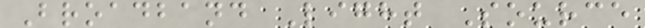Broadband Light Source
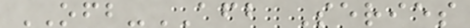OFB-AFB Series
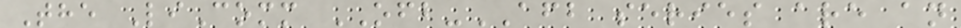The LiComm OFB-AFB series are an
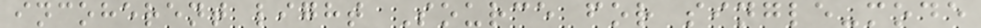incoherent light Source for single-mode
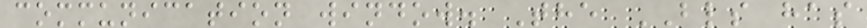communication window. The BLS has
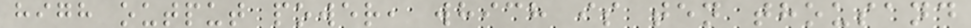high output power, which is ten thousand
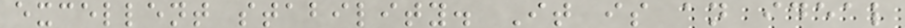excellent stability. It is an ideal
